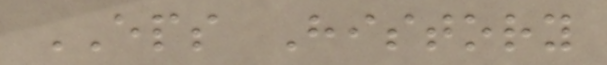EPS History
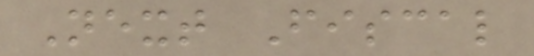Next Fiscal
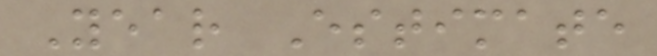Year Estimate
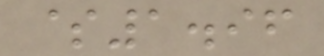$1.96
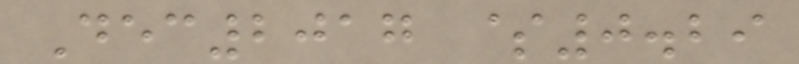Dec2017 $0.29
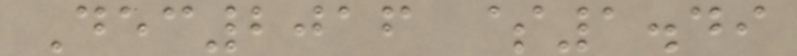Dec2016 $1.49
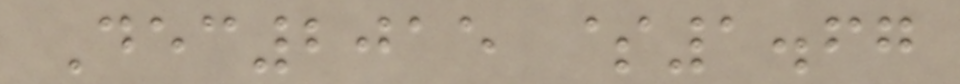Dec2015 $1.67
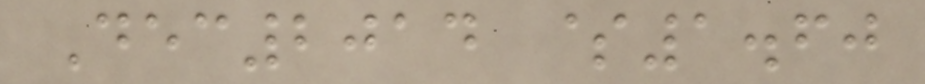Dec2014 $1.60
